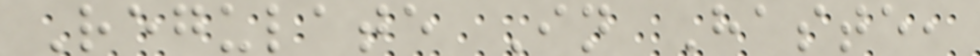Regulate In Haste,
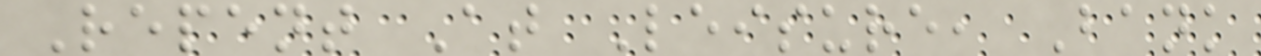Repent At Leisure, Bank
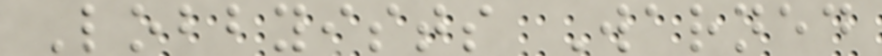Lobbyists Warned
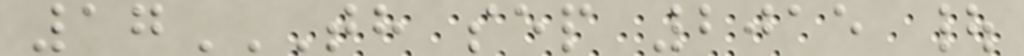17TH SEP 2015 |
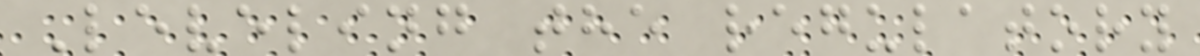Leveling the regulatory
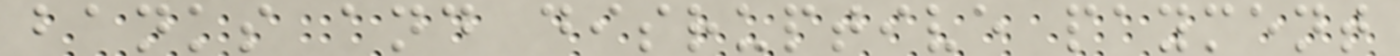banks and disruptive payment
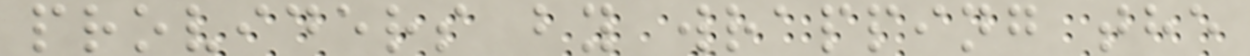providers by wrapping the
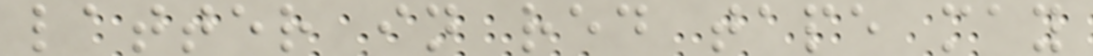latter in red tape may
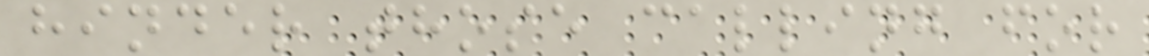hinder those calling for
